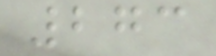273
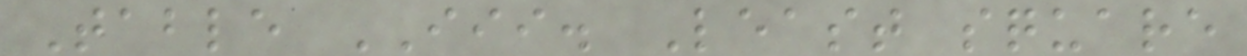Table III. Least square
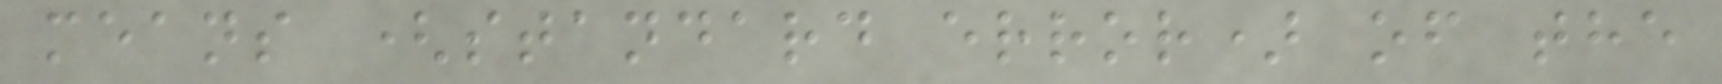means (standard error) of the
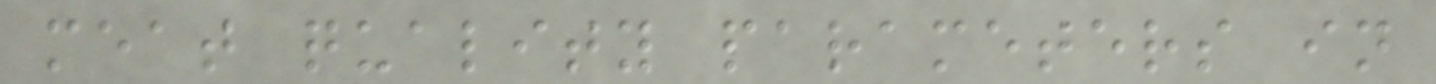meat quality parameters in
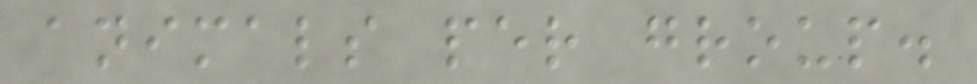animals per group.
